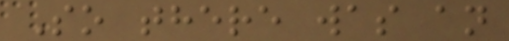So there was an
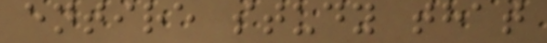entire study that
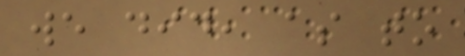we did, as to
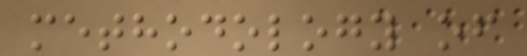methodology of
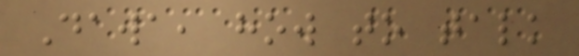Dawa, how to talk
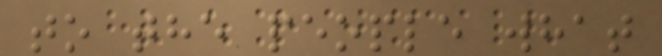to the people what
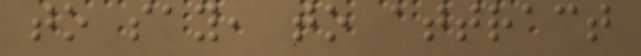to say, to attract
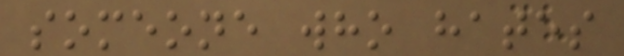someone who hates
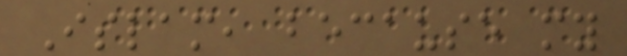Islam, because my
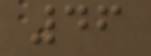46
